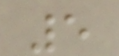5
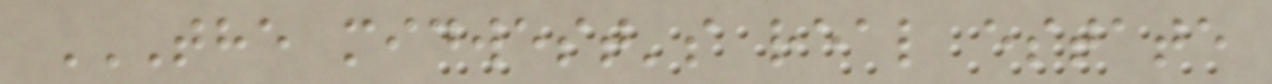THE MIDWEST'S REAL ESTATE
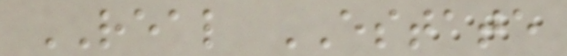REAL ESTATE
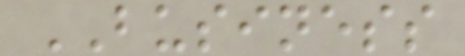BUSINESS
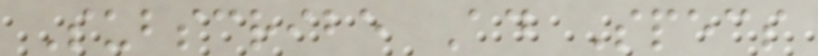Subscribe Ad Specs
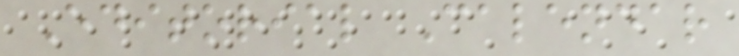Editorial Calendar
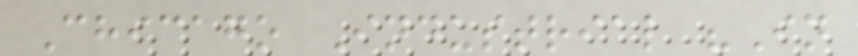Chicago Industrial "In
